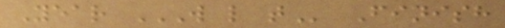Year W L T Finish
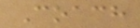Coach
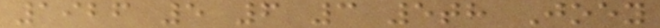1926 5 6 3 5th Joey
